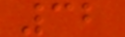32
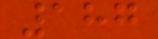187
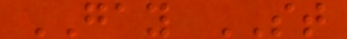GAY ST
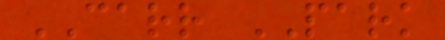CARR PARK
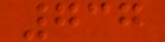737
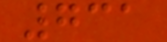731
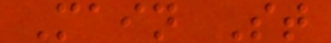Main St
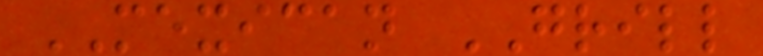MEXICAN GRILL
